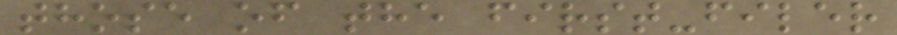those of the first-filer
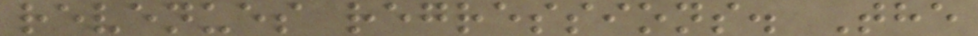revenues regressions. The
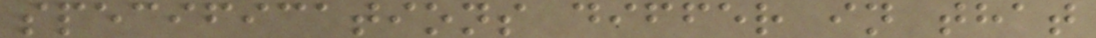specifications differ in that
